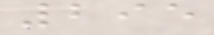295
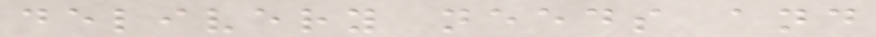delivery needs and
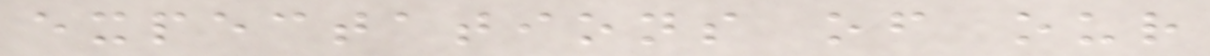expectations of our
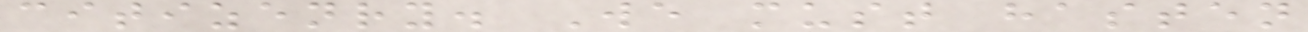citizenry. We must hasten
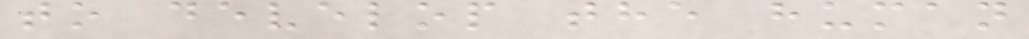to develop the human
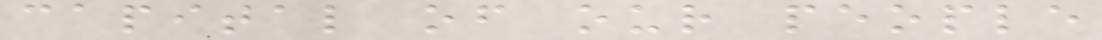capital of our people
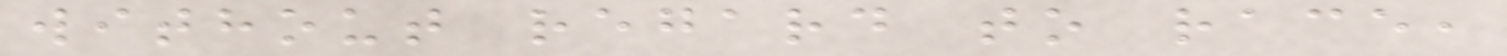without regard to race,
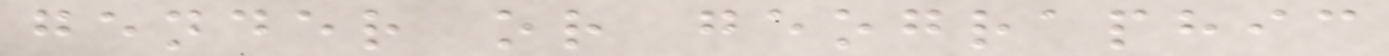gender or geographic
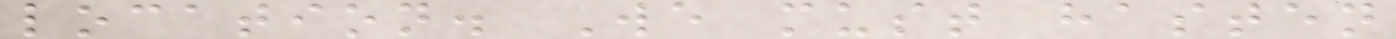location. We must hasten
